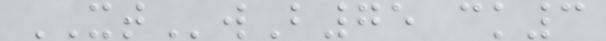XTwB75 ck3
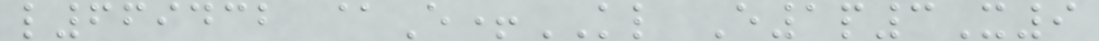l669432 @E+KL E1p3X9
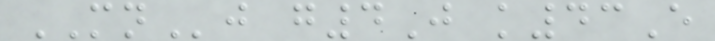MNj g4J k43E
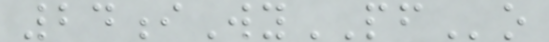24iWyPFo
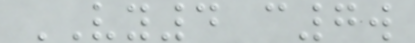VY4 c7w
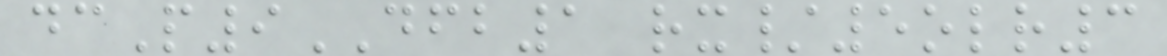dcP9DFB1 rx/5olr3
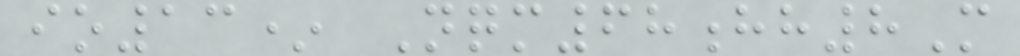io13* Nqm68hh8M
